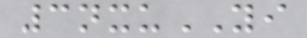3nxuYI
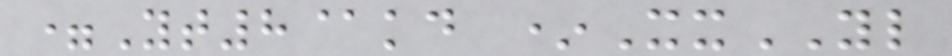=Yt8@kd *XxYL
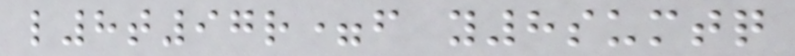l8t97r=f y8sumtq
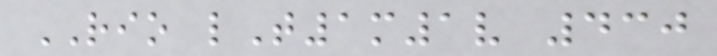RIO lT1m1v 430
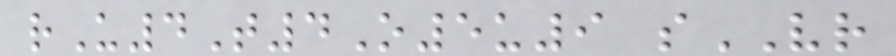rU4T4O5u9 sVR
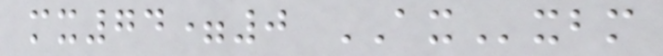mx74=0 AXxbm
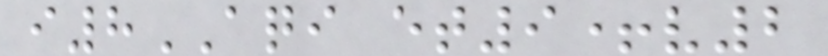i8AQI et9+v2
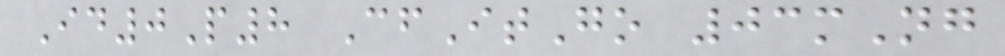Id0P8 CfItGo 03mNg
